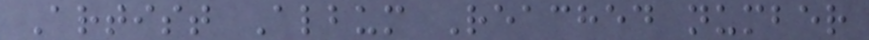Artist Album Reached number
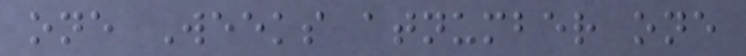one Weeks atnumber one
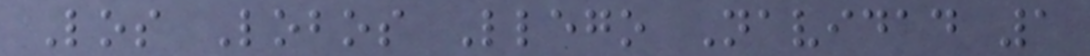Los Lobos Llego Navidad 1
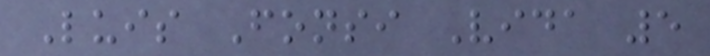Luis Fonsi Vida 5
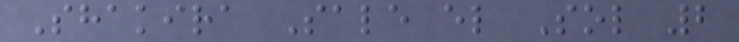Shakira Sale el Sol 2
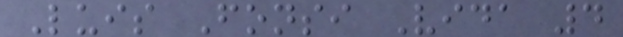Luis Fonsi Vida 4
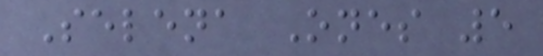Selena Ones 5
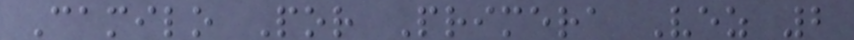Camilo Por Primera Vez 2
